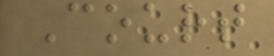Court
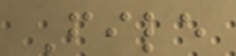File
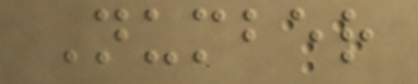Number
